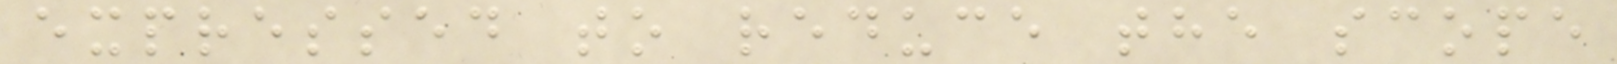expressed to reduce the scope
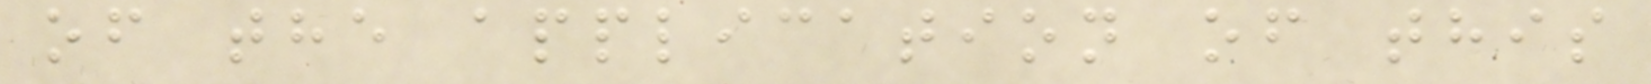of the application of this
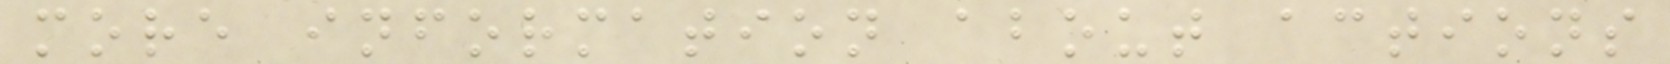more information about actions
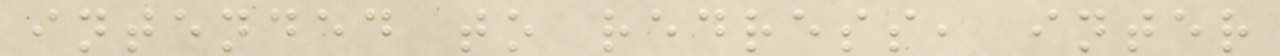intended to redress, inter
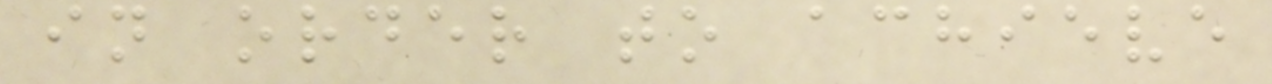in order to achieve
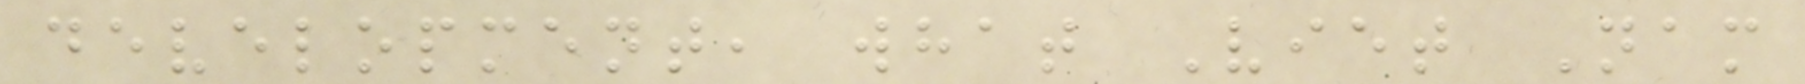development, what Viet Nam
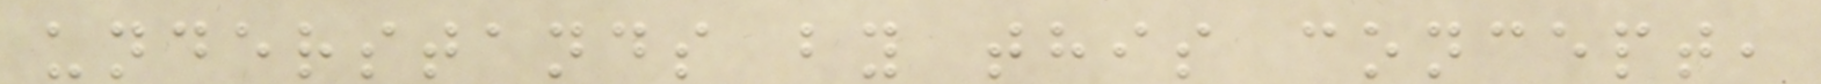understands by this concept,
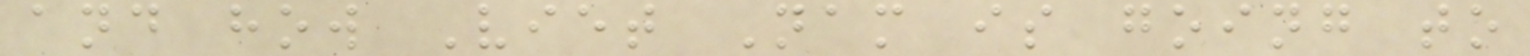and how Viet Nam is going to
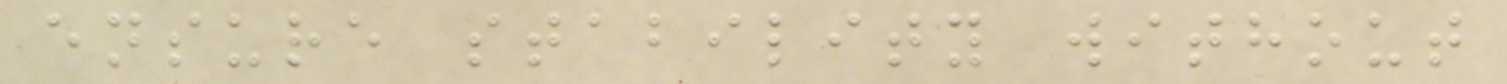ensure stability without
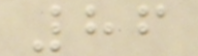86
